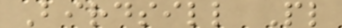Birdsill Pl
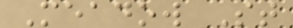Meadow St
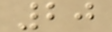20
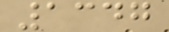1347
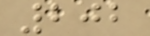202
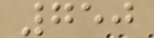750
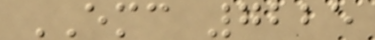EMC 7225
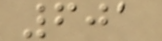601
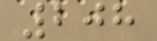208
